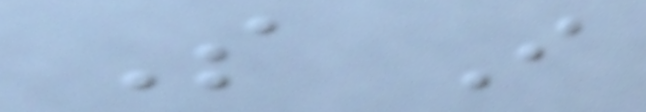So I
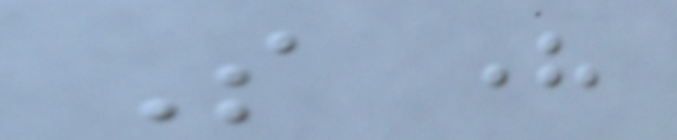So here
